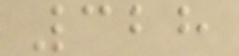328
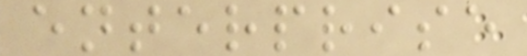enterprise
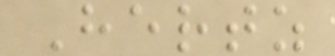Hertz
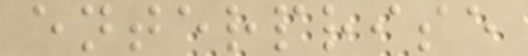enterprise
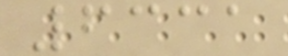6331
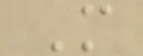M
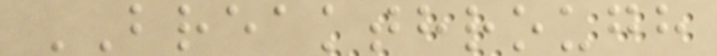BREAKTHROUGH
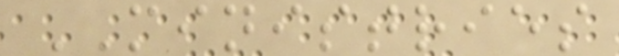MINISTRIES
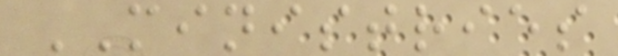MINISTRIES
